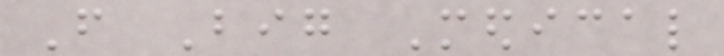From Big Medical
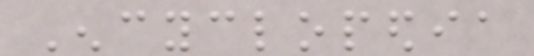Encyclopedia
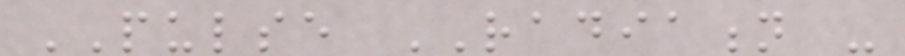PULSE RADIATION -
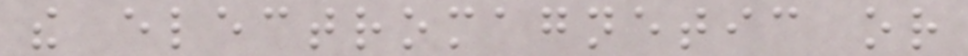the electromagnetic or
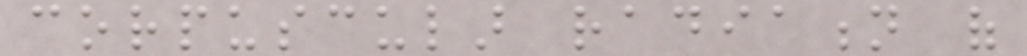corpuscular radiation of
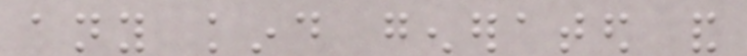any kind generated and
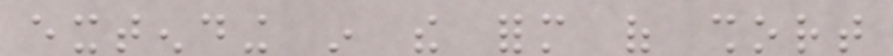extending in the form of short
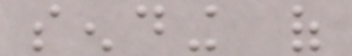sending of
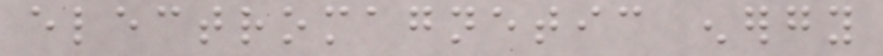electromagnetic energy
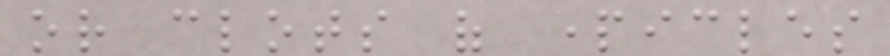or clots of particles
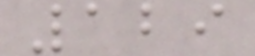129
